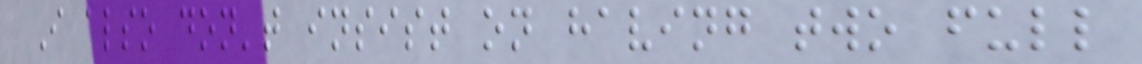I also don't insist on having two full
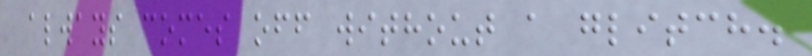always comes off without a glitch.
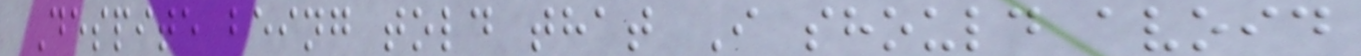Despite being told that I should avoid
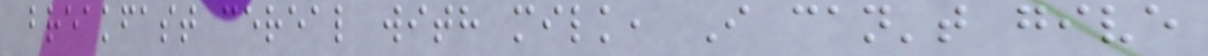breakfast cereal with milk, I can't give
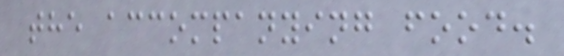the accompanying food.
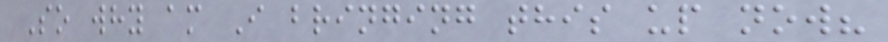So why am I bringing this up now?
